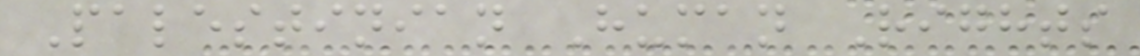Palestinian Human Rights
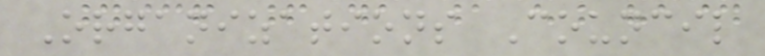Organizations Council
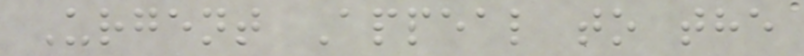Urgent Appeal to the
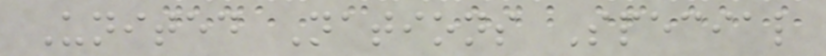United Nations Special
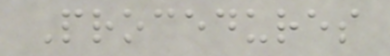Procedures
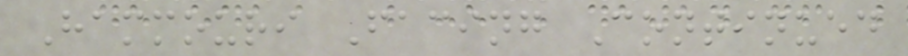Hammouri Facing Continued
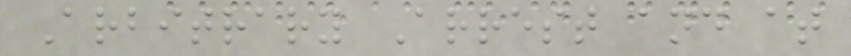Arbitrary Arrest and at
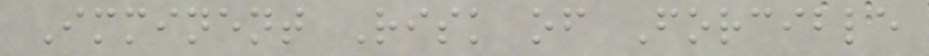Imminent Risk of Forcible
